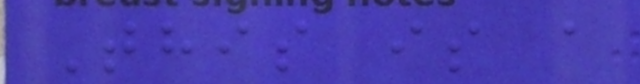This is a
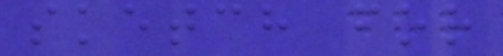sketch for
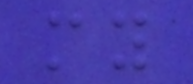my
